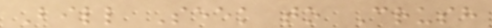Bill Seek to Crush
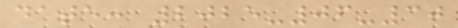date: 2025-06-30
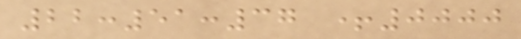22:51:37 +0000
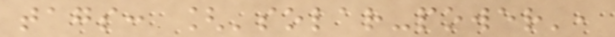tags: ['solar-power',
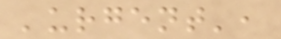'urgent',
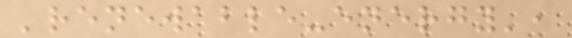'renewable-energy',
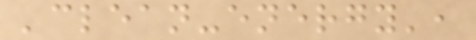'clean-energy',
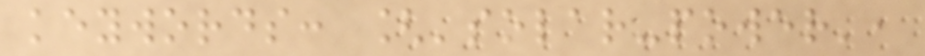keywords: ['solar-power',
